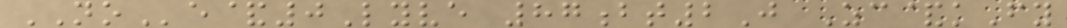NOe&0Lyve 87bt2J Zc&kFy
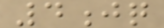4jq
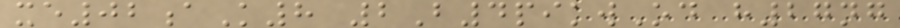xe02aK8 2B4pikwOd h27ng
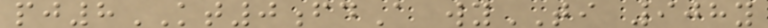pj8KT0fdA wyTI 908y
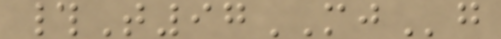#T97MJg
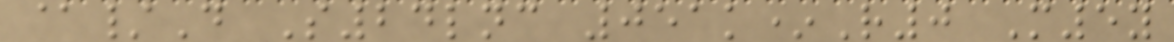@/D S24lnc 051k*R0 M5y
